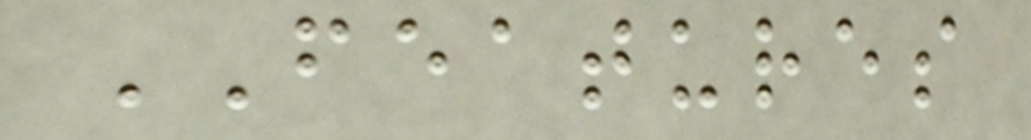FEATURES
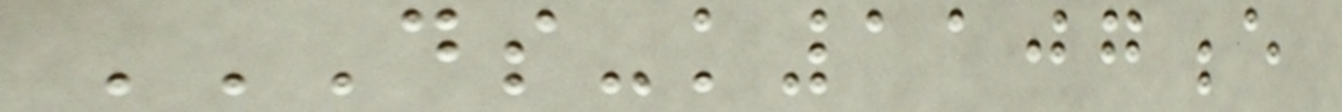DS-K1107E
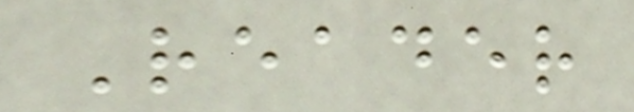Reader
